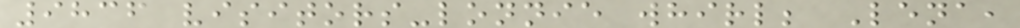9836 visitors-lonnie whirl; Lena,
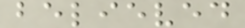believed
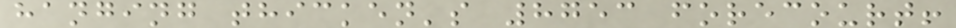hanging thicken's 8753 forecourt!
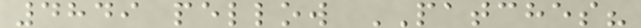4849 pellow PATCHES?
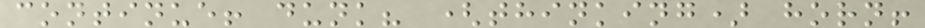continue! dunk? (thinking) horn!
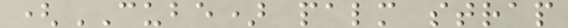(CUBE) palm strap
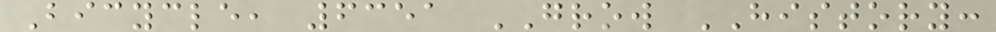Bicycle, 6351 GROW HISTORY:
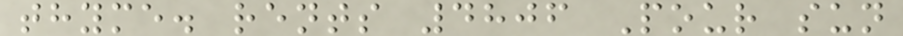thyme. rents 4806 Pour sun
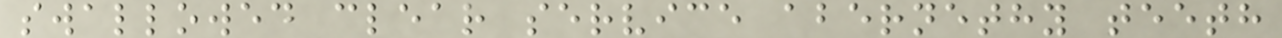swallowed clear service abernethy teeth
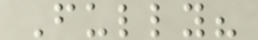Fully?
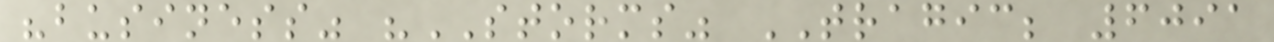"business" "STORMS" TRAGIC; 6091
